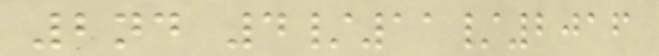2nd 4/11/2016
